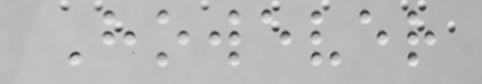However
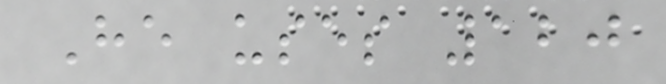He uses 120
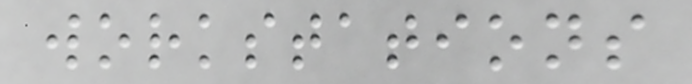workstations
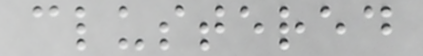clustered
